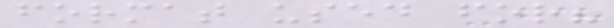format used for?
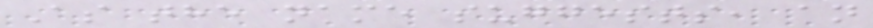As the name suggests, an
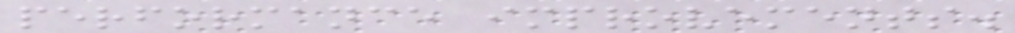performance improvements.
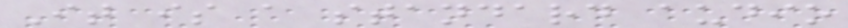It is a standard audio
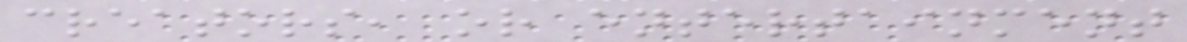creators, or entertainment
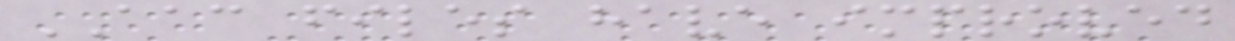AAC files have improved
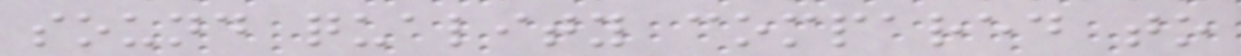sound quality compared to
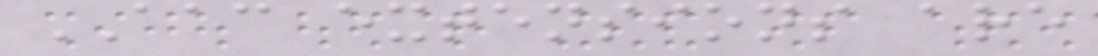AAC extensions are
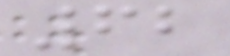62
